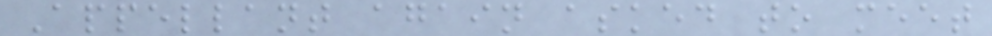Appellant again asked to meet
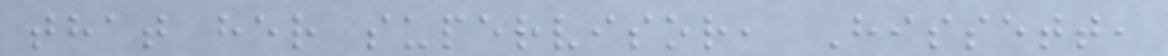that her supervisor, Hissett,
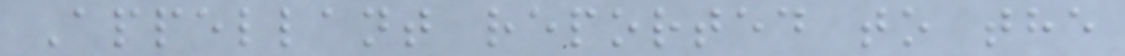Appellant reported to the
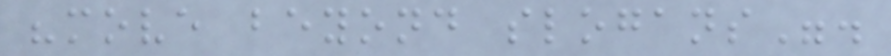"move beyond slogans".
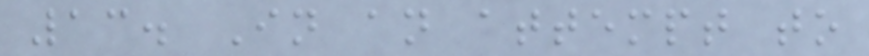13. In an attempt to
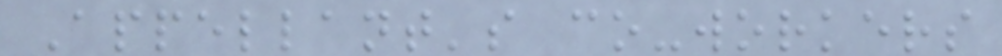Appellant's co-workers
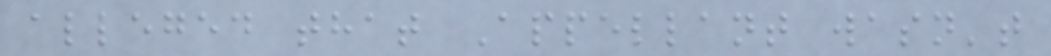alleged that Appellant wasn't
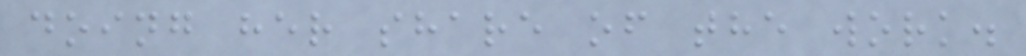doing her share of the work.
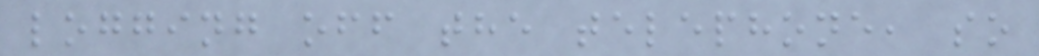logging off the telephone, so
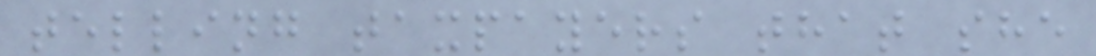telling taxpayers that she
